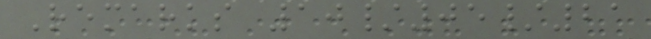Remarks 10/05/21
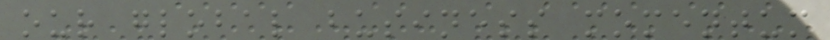our global business momentum
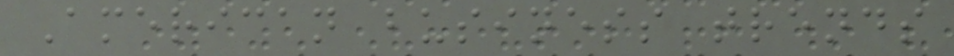American business trends
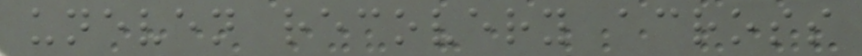uneven recovery across
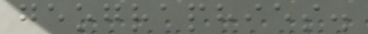geographies.
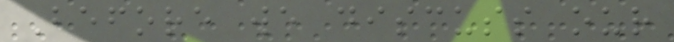Before we discuss our
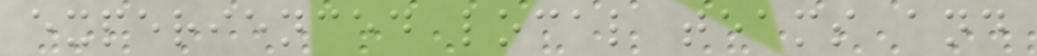experienced local teams and
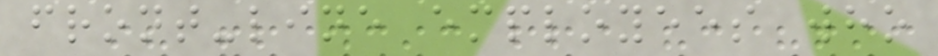front-line employees who
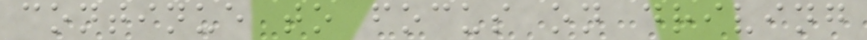continue to focus on driving
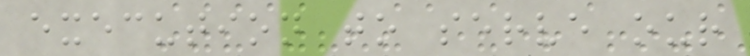execution to serve our
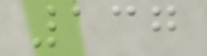137
